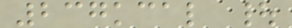237kcal |
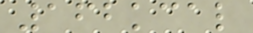162kcal
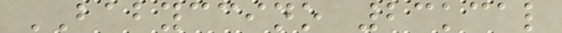BABYCCINO 23kcal
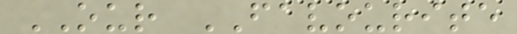OUR FAVOURITE
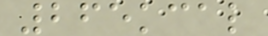265kcal
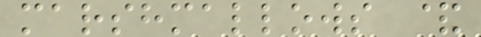marshmallows &
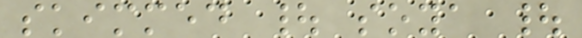skimmed | soya |
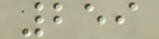259
